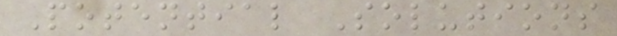Potential Solutions
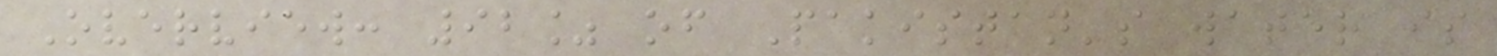Overview: 92% of Pakistan's water is
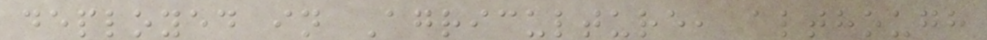deployed in Agriculture, although
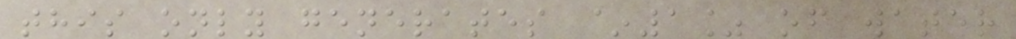this only generates ~1% of water
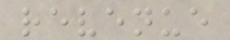revenue
